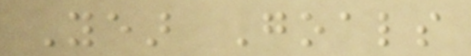Year Goals
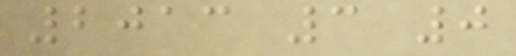2013 3 0
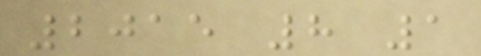2015 8 1
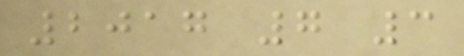2017 7 3
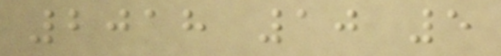2018 10 5
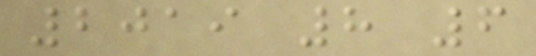2019 8 6
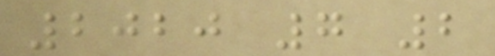2020 7 2
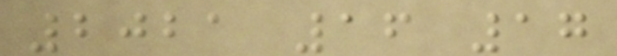2021 16 17
